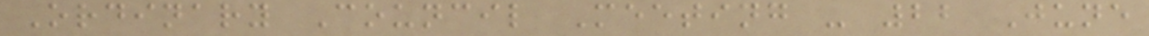Ordinary Council Meeting - 22 June
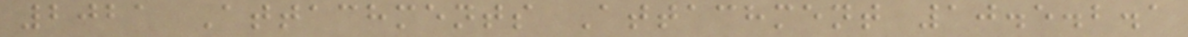2021 Attachments Attachment 10.5.2.1
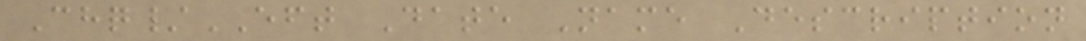Chq/EFT Date Name Description
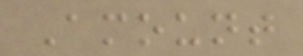Amount
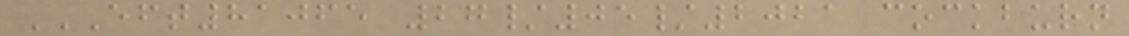EFT81065 27/05/2021 COCKBURN
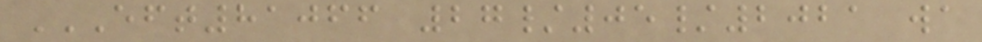EFT81066 27/05/2021 WA
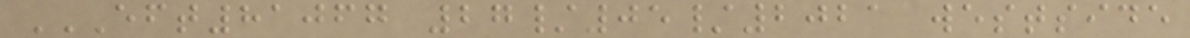EFT81067 27/05/2021 WESTSIDE
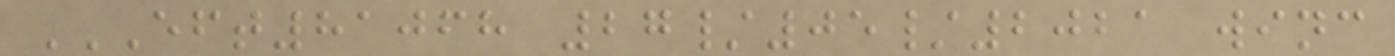EFT81068 27/05/2021 WINC
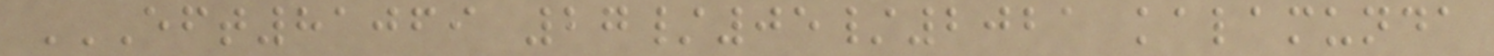EFT81069 27/05/2021 KALAMUNDA
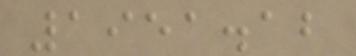1951.12
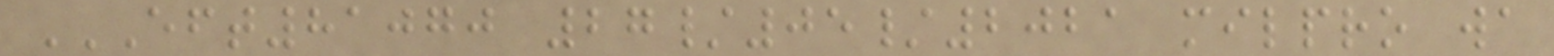EFT81070 27/05/2021 MILPRO WA
